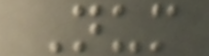Num
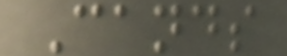Cands
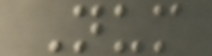Num
